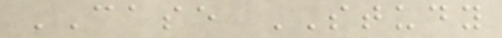CASE STUDY
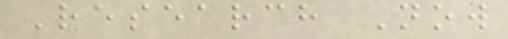Research Now
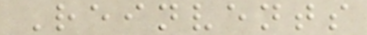Reinvents
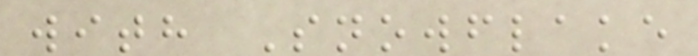with Snowflake
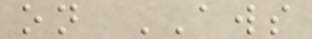on AWS
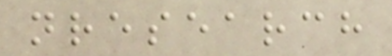nresearch
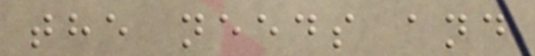the needs and
